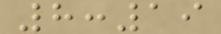8:19
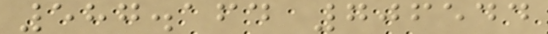587.164 706544
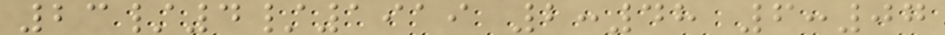23/4/1919 2:48 6:07
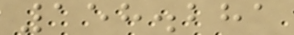158.281
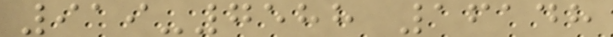919-7588 16148
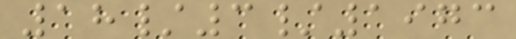18/3/1973
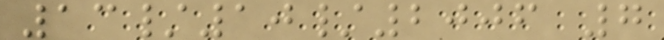13/10/2006 7
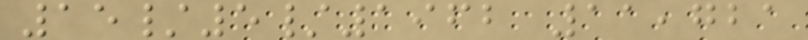15/5/1962 11,721
